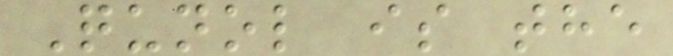Qunol is the
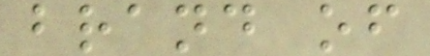brand of
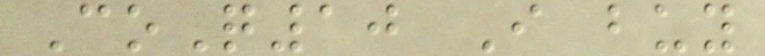CoQ10 I buy
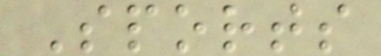Sports
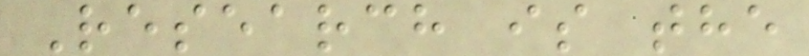Research is the
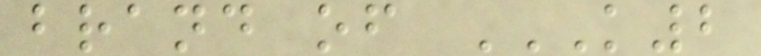brand of K2
